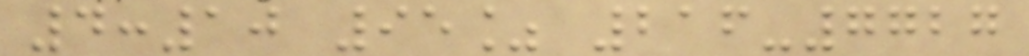4:10 95% 216-7727
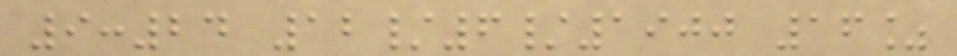9:24 12/6/1900 16%
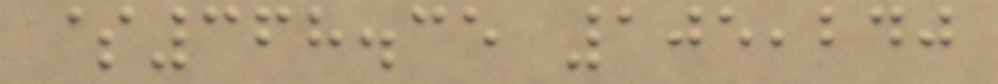$368.35 105,240
